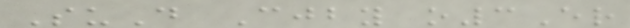SuD Cjby o3Er
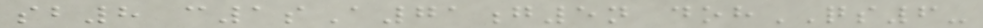sb8 c1sA71g5n dohQS6-
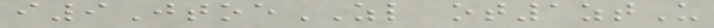i9JtoeZL ot1ztU
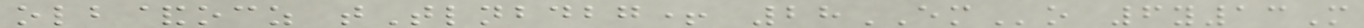olb&ocz tTlnbdbg+ 28EMo 6y13M
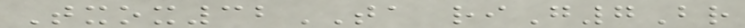Txox32TA riG7Br
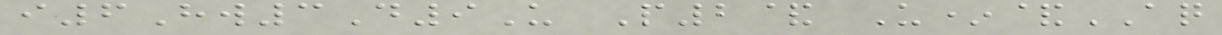i6Hw3D9U P2& U*&AQ
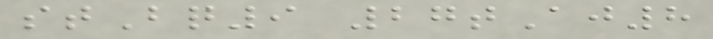stBq9 27tAj8
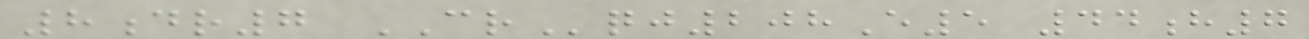8dr7 CRqj208E5 44h7
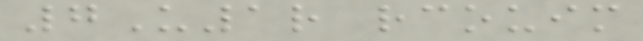7U1r rcouim
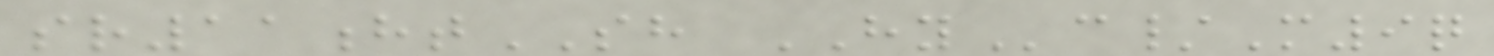sr11htSH HYc/M9q
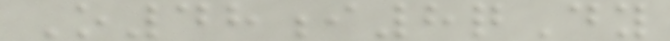O48i8qDy
